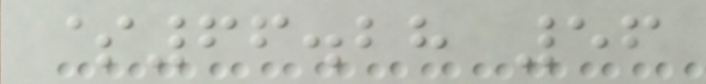$66.28 56
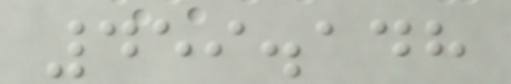459.148
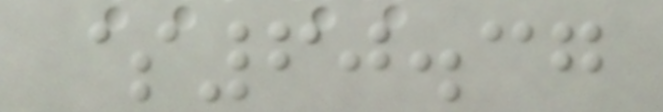$60.37
